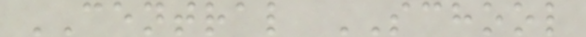CENTRAL SCHOOL
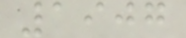1907
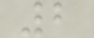2
